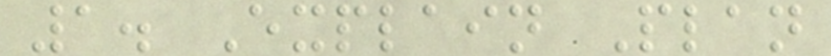1. Explain Plan
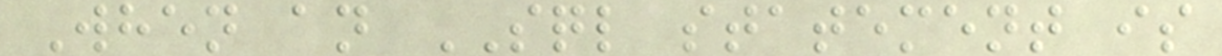When an SQL statement is
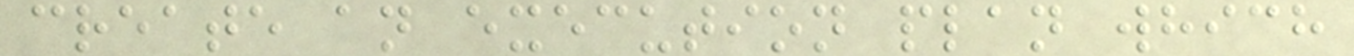create an execution plan which
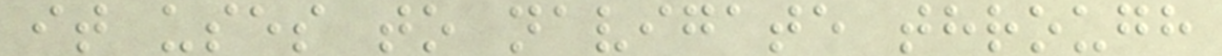it uses to navigate through
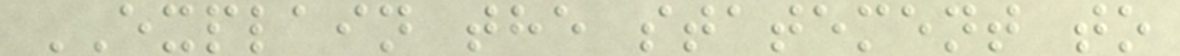EXPLAIN the statement to
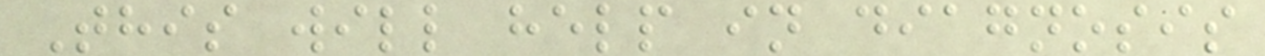This will help in diagnosis
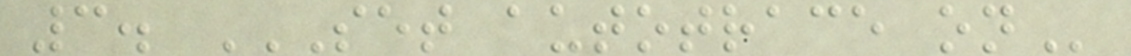3. SET AUTOTRACE ON
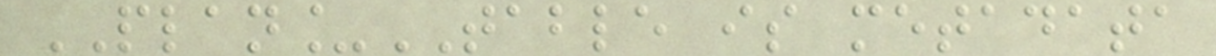PLAN_TABLE is metadata
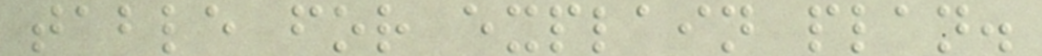table for explain plan.
